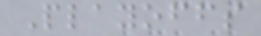Playoffs
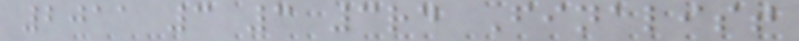2011 3 3 3rd Finalist
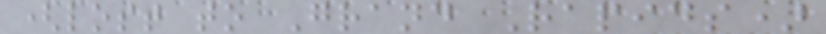(lost to Grand Rapids)
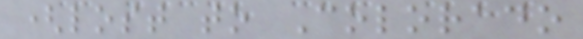(lost to Colorado
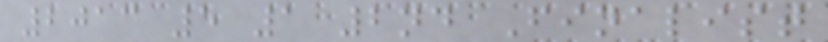2013 5 1 2nd Finalist
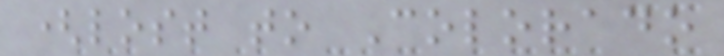(lost to Colorado
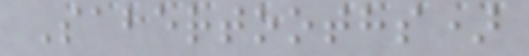Sabertooths)
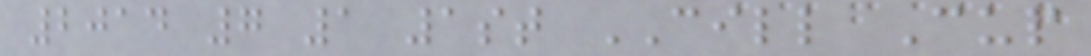2014 7 1 1st CILL Cup
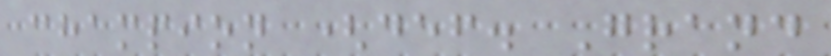champion (def. Grand
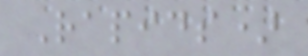Rapids)
